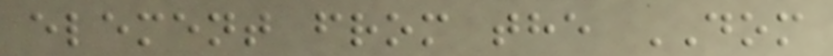element from the DOM
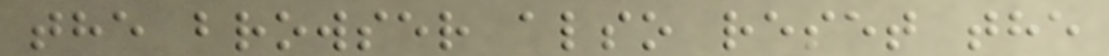the browser also reset the
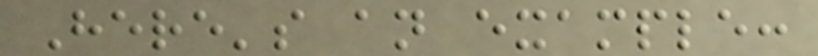Here's an example:
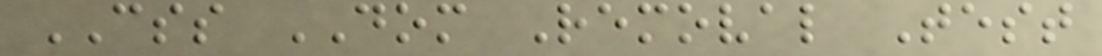CSS DOM Removal Test
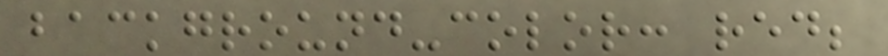background-color: red;
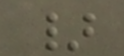}
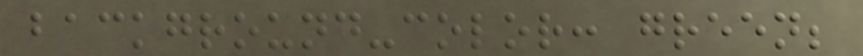background-color: green;
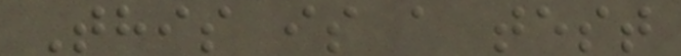This is a test
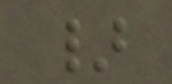}
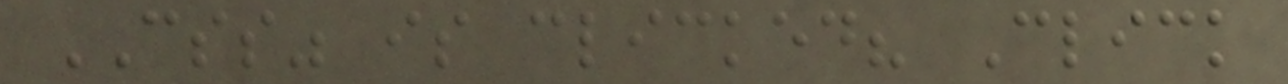CSS" is clicked? Click
